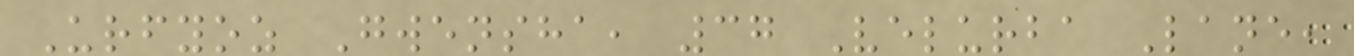Urfyoz Gwensha, 37 Velurba Lane,
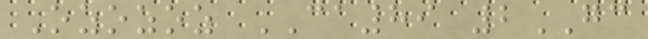Ozozoz CA89 2GC
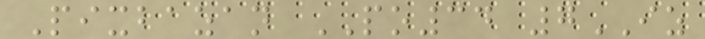Pixbazan PO34 7IZ
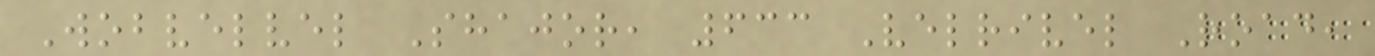Wobvelvel Shajor, 633 Velrivel Road,
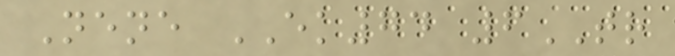Nene EK74 6TR
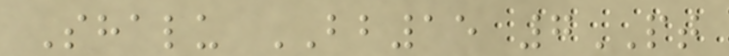Shalu BB15 7PT
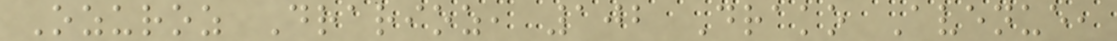Ozuroz Drarioz, 102 Drako Avenue,
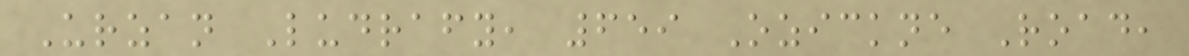Urzan Ludrafy, 659 Ozickne Road,
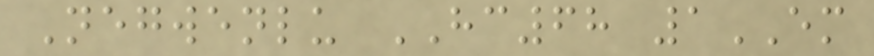Negwenlu HC68 1EM
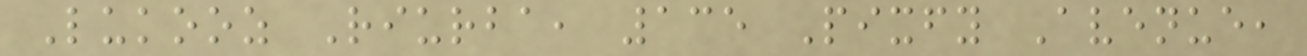Lukooz Riurba, 135 Pixfy Avenue,
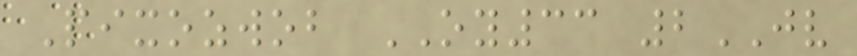Pixozwob OY33 2JV
